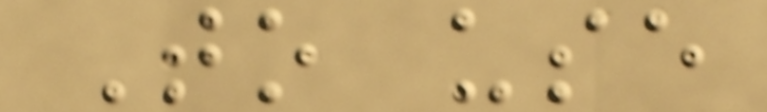To use
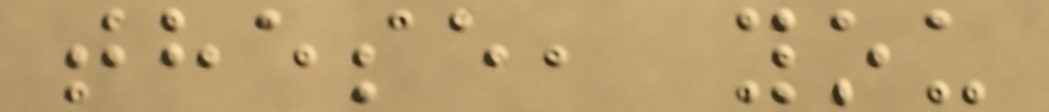these, you
